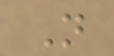Not
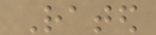Rated
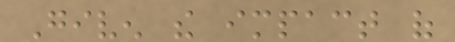Given the impact of
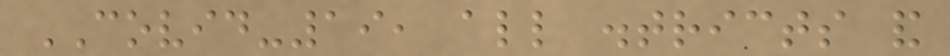COVID-19, all districts and
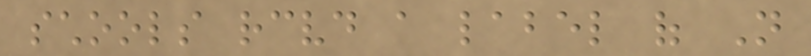schools received a label of Not
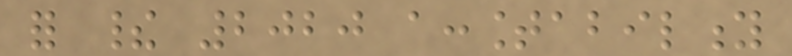for their 2020 accountability
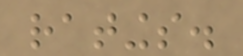ratings.
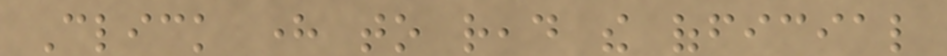Click here to read the official
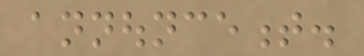announcement.
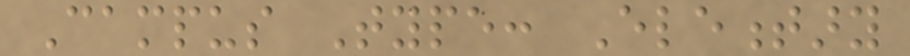Campus Type: Elementary
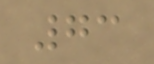73
